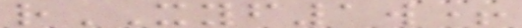rXYF1w+
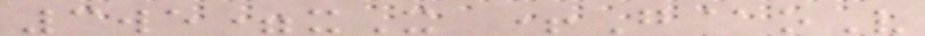3we=xX +G@oV
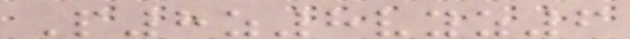P8z8vyz6
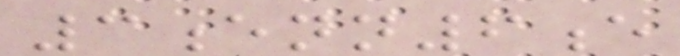3enn6e
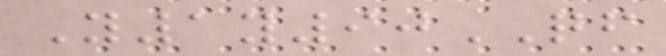Y1y90QF
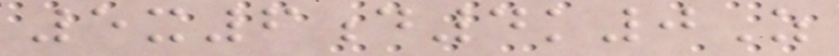5x6d4k0Z
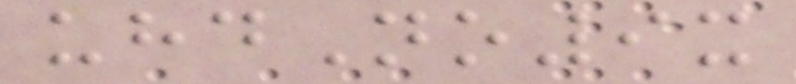uhdNo9x
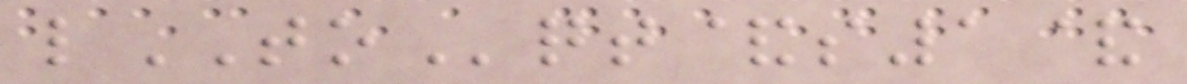lTOqt&s1&
